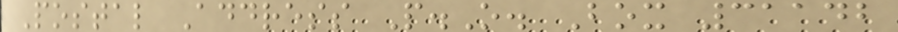Postal Address P.O. Box 31142
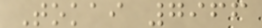Tokai 7966
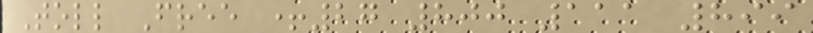Toll Free +27 800 111 899
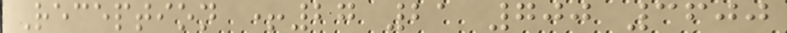Reception +27 21 700 3600
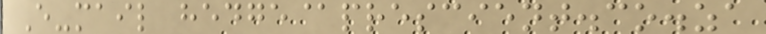E-mail hedge@prescient.co.za
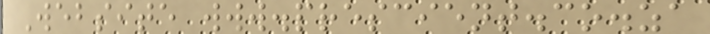Website www.prescient.co.za
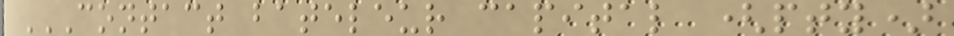CONTACT BATELEUR CAPITAL (PTY)
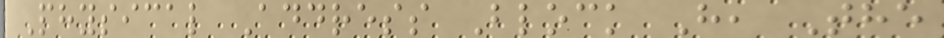Physical Address Block H, The
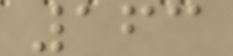163
